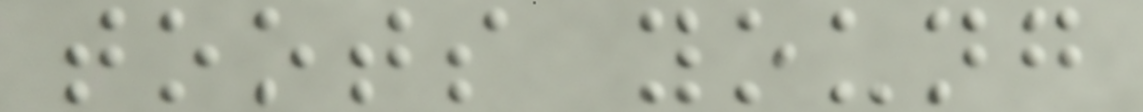toots young
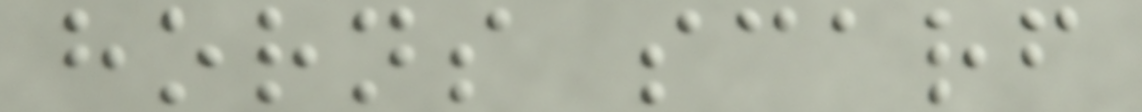horns scarf
